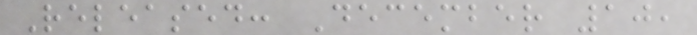Released: December 10,
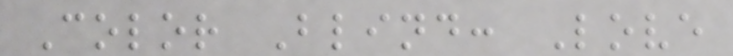Color Blind: Love
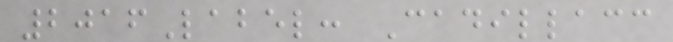2016Label: Cadillacc
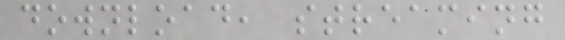download, streaming
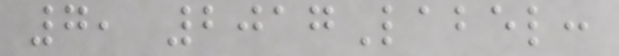7, 2017Label:
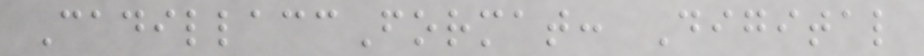CadillaccFormat: Digital
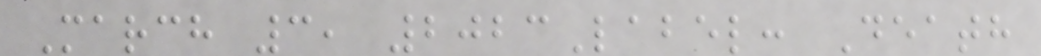March 3, 2023Label: Death
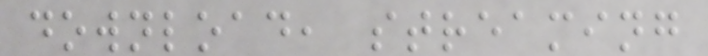download, streaming
